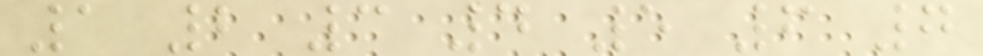1 2 3 4 5 6 7
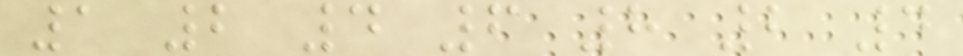1 2 4 6 8 2 4
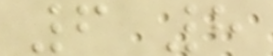6 8
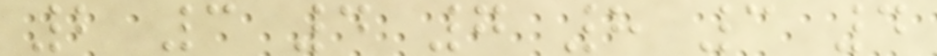2 3 4 7 8 3 4
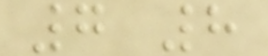7 8
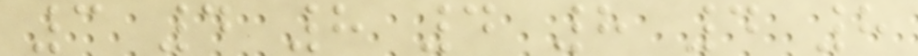3 4 8 4 8 4 8
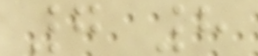7 8
